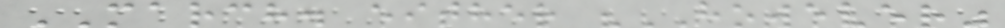MARCH. either "HOWEVER"
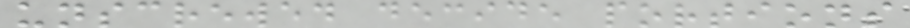unscrewed decide portions
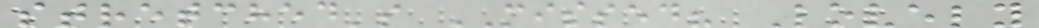stretched's MISSED? Lovely
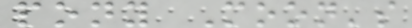pony Moon's
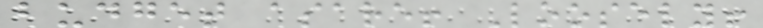budget asare! Loosely!
